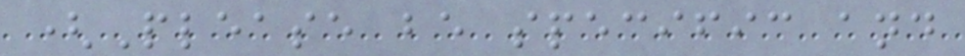(Please be specific and
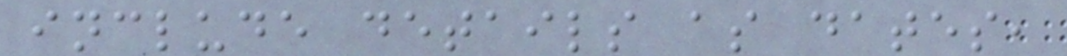include details as dates,
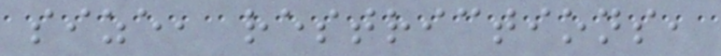size, restrictions,
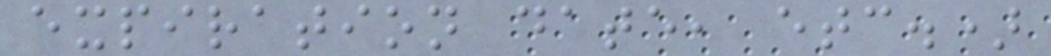expiration date, etc.)
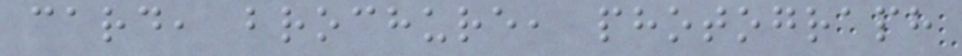card, brochure, photograph
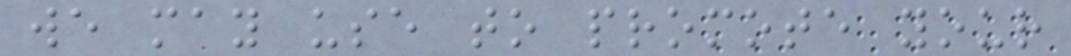we may use to promote your
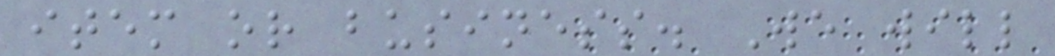item or business. We will
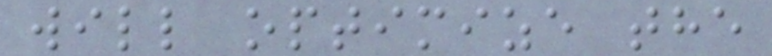will optimize the
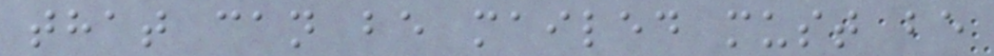that can be mailed must be
